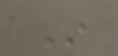In
